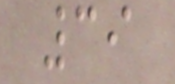39
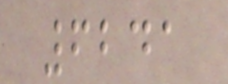6241
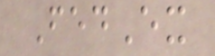FedEx
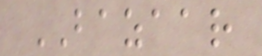BAZAAR
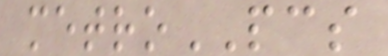metroPCS
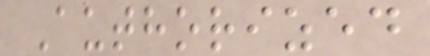Authorized
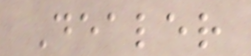Dealer
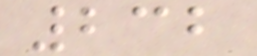232
